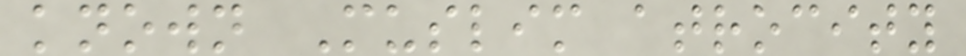known Muslim atrocity
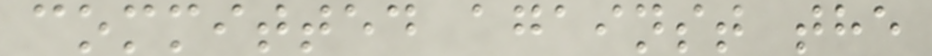committed against the
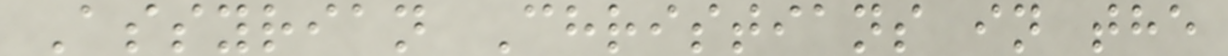Assyrian Christians in the
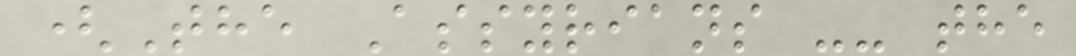(The Assyrians -- the
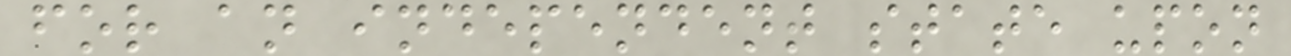for an independent state upon
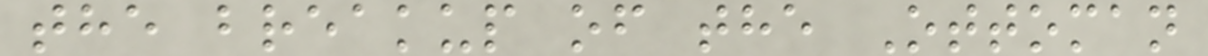the breakup of the Ottoman
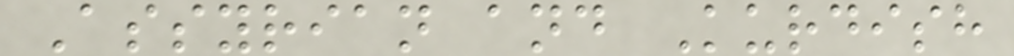Assyrian and Kurdish
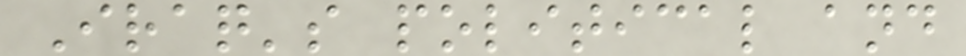Iraq's political and
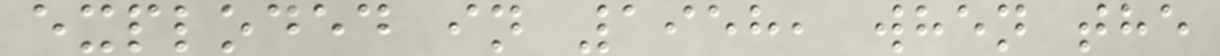exploded in 1958, when the
